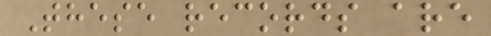These records are
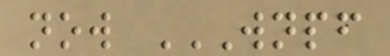now WNPF
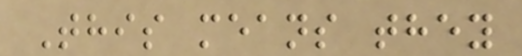This means they
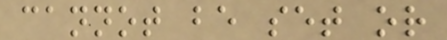cannot be set or
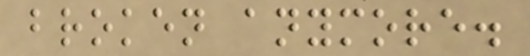broken anymore.
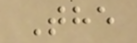The
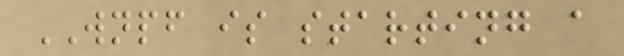WNPF is starting a
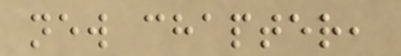new chapter,
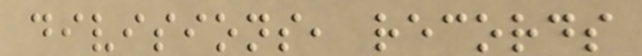divisions, records
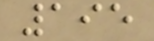195
